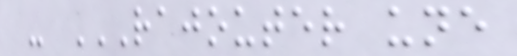- RAJOUTER UNE
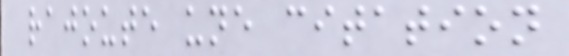rajoute une citation
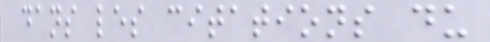dans les citations du
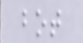bot
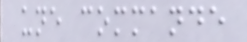une commande
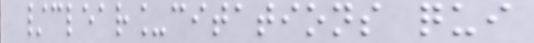/clear_citations qui
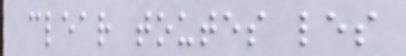clear toutes les
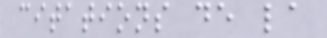citations de la
